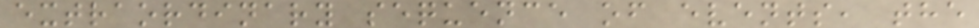extraordinary sequence of events, the
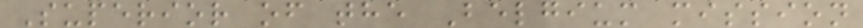Superior of the Belgium mission
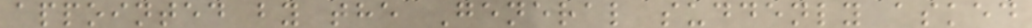appointed by the General suddenly asked
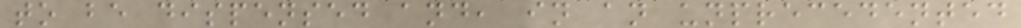to be dispensed and, in an unprecedented
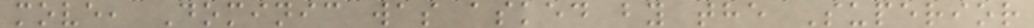move, Dominic was asked by the Superior
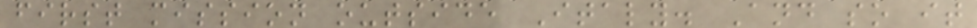first mission outside Italy. And so it
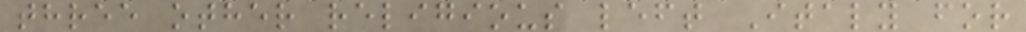three other religious left Italy for
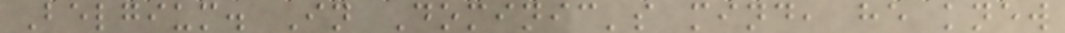Belgium. In Dominic's mind, he knew
